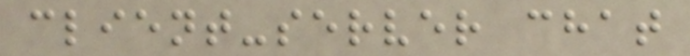client-server chat
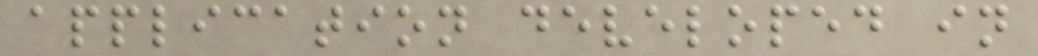application developed in
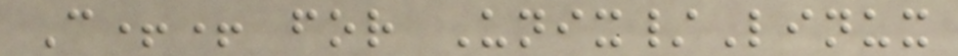C++ for Unix/Linux
